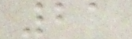21
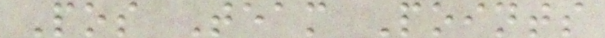Pos Team Points
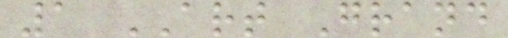1 ART Grand
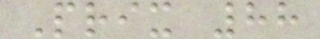Prix 88
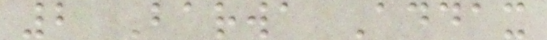2 Barwa Addax
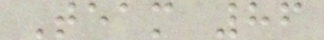Team 86
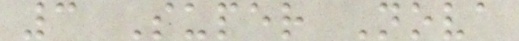3 Super Nova
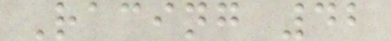Racing 42
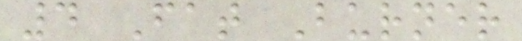4 Fat Burner
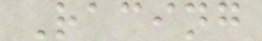Racing
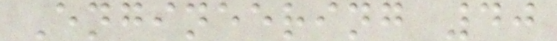Engineering 40
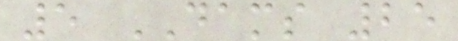5 DAMS 25
